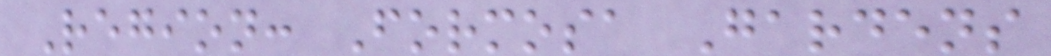Region: Formosa Gardens
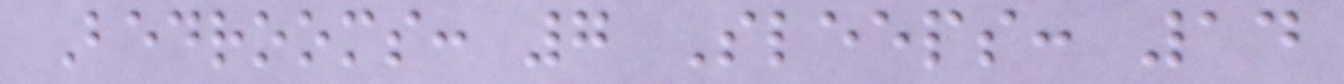Bedrooms: 7 Sleeps: 14
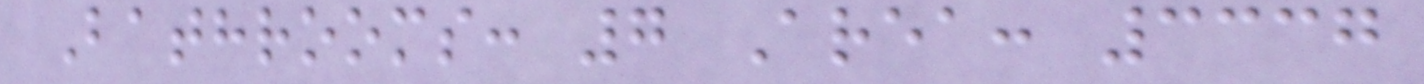Bathrooms: 7 Area: 3337
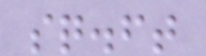sq.ft
